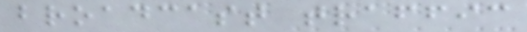broadcast traffic
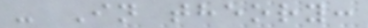- In theory:
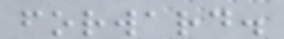forward.
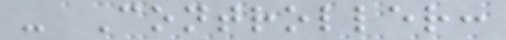- Controller:
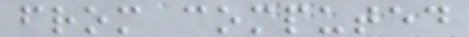from computed
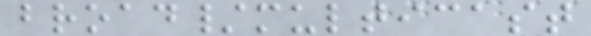broad/multicast
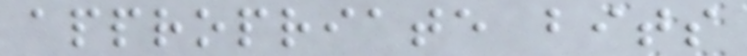appropriate bits
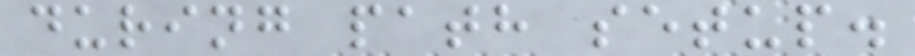during path setup.
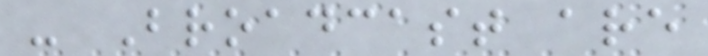- Broadcast are
